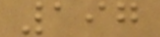197
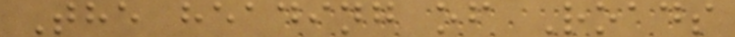The heading of Roads
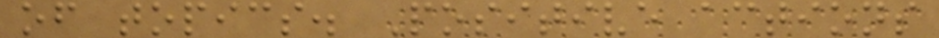of topics. Positive actions
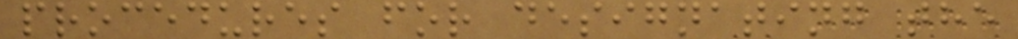procedures for designating the
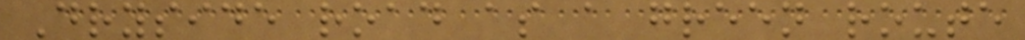Dryside road as a green route
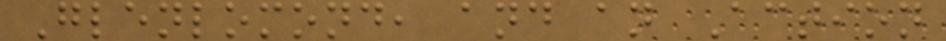Glenlomond, and an Action
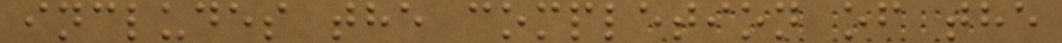includes the completion of the
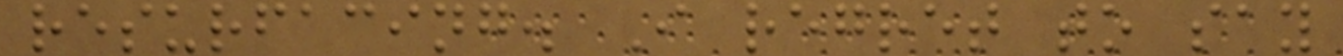resurfacing. I regret to say
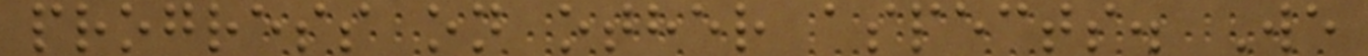progress on other aspects. We
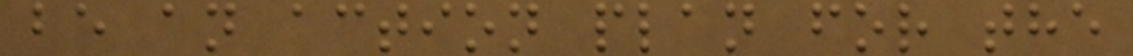be an action plan for the
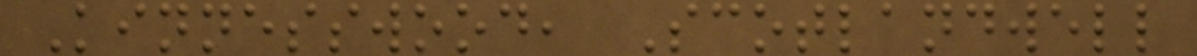Kinnesswood, Scotlandwell
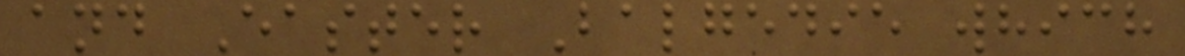and Easter Balgedie which
